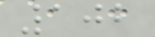102
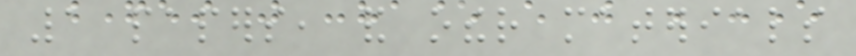1 papers, and other materials
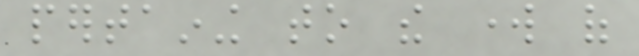pertaining to the work of
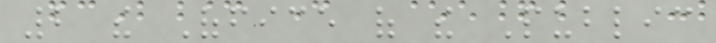2 the Office of the Public
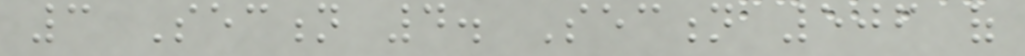3 Section 4. Section 506 of
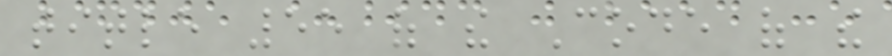title 55 of the Code of the
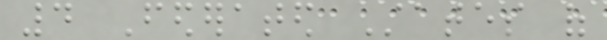4 Federated States of
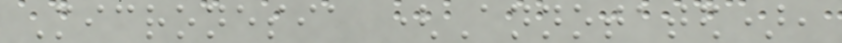Micronesia (Annotated),
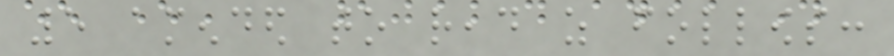5 amended to read as follows:
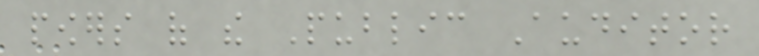powers of the Public Auditor
